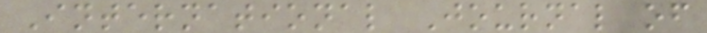International Journal of
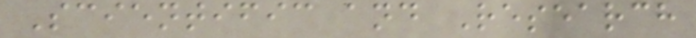Scientific and Research
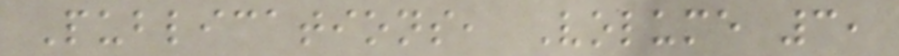Publications, Volume 3,
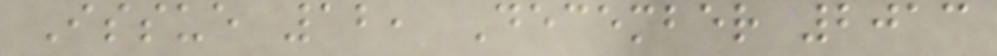Issue 12, December 2013
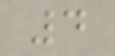4
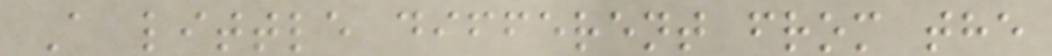A little different from the
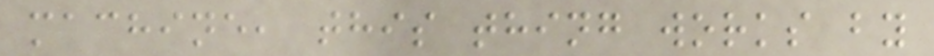machine, this thing works by
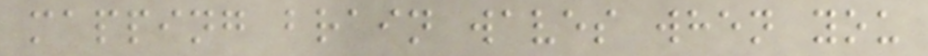mapping brain waves when you
